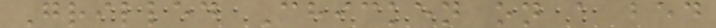Grilled Chicken on a bed
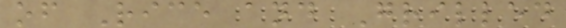of Rice and Grilled
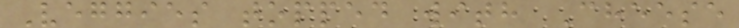Veggies topped with Cheese
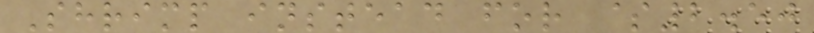Shrimp instead for $2.50
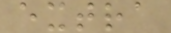extra
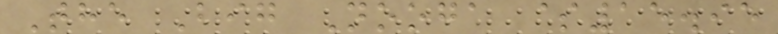The Big Nooga $15.95
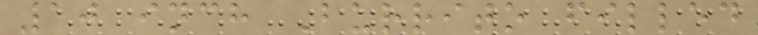10 inch Burrito filled
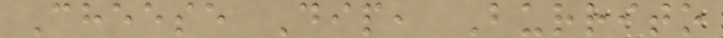Cheese Dip, Burrito
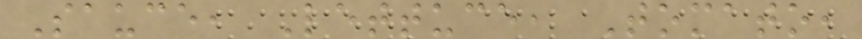Sauce, Lettuce, Tomato,
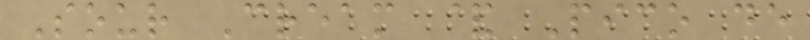Sour Cream & Pico de
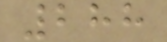288
